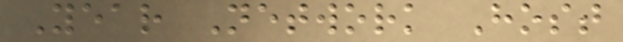Year Network Host
